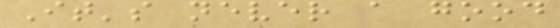It's never a good
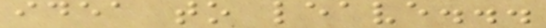idea to leave...
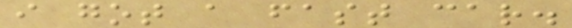i got a fast car.
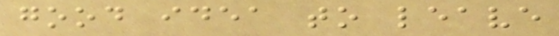good idea to leave
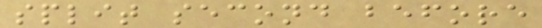split second before
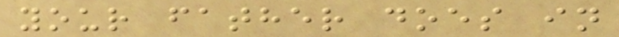your father does in
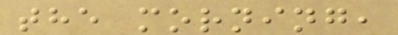the morning,
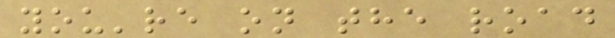you're on the road
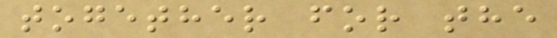together for the
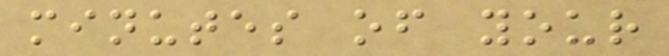minutes of your
